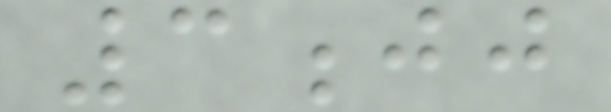3jj
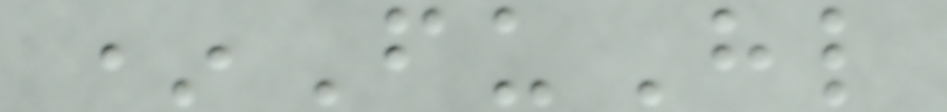*FuHl
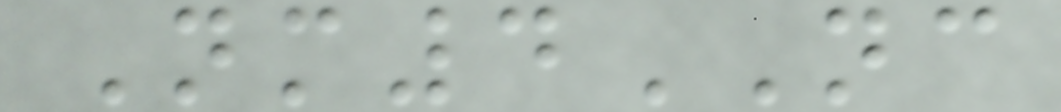Nm4NC
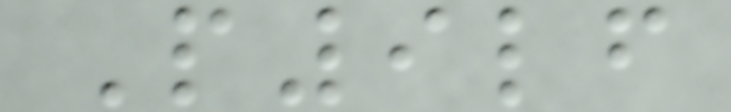P9lf
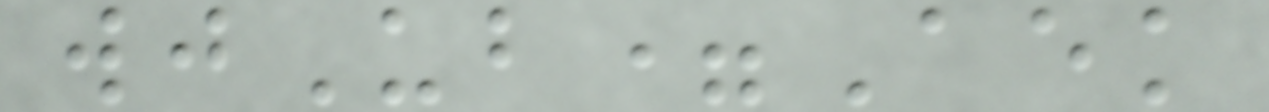wjUb=Aek
